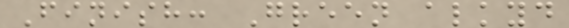Finish: Green alkyd
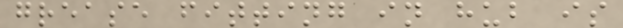grease fitting in hub is
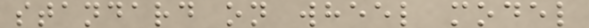standard on wheel model
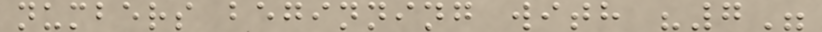numbers beginning with "7"
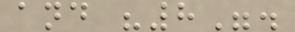and "8".
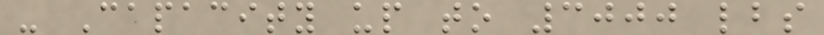- Capacity up to 3000 lbs
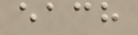each
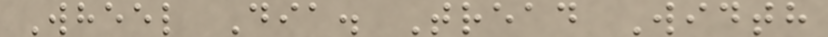Wheel Dia. Tread Width
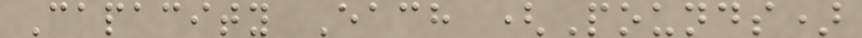Capacity Each (Pounds)
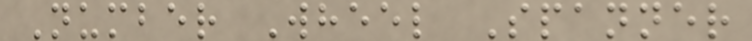Number Wheel Spanner
